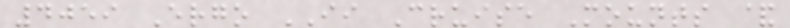4059 Ergo II Cruise Mounts &
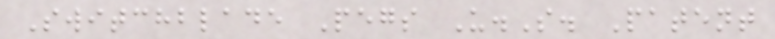Switchblade Pegs U.S. Patent
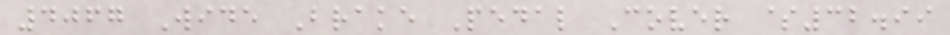4067 Wide Brake Pedal Cover $32.99
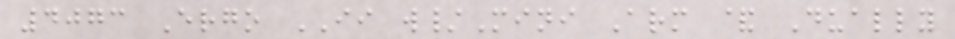4073 Ergo II w/Mini Arm & Dually
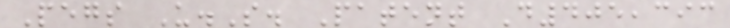Pegs U.S. Patent D405,393
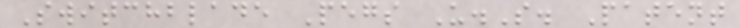Switchblade Pegs U.S. Patent
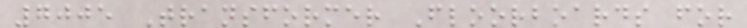7005 Transformer Floorboards for
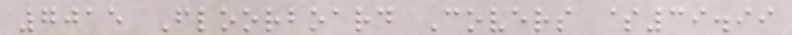7015 Floorboard Covers $39.99
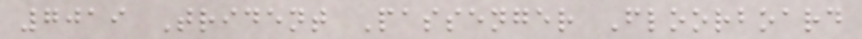7019 Trident Passenger Floorboard
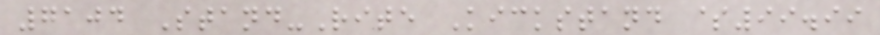7104 Stand-Rite Kickstand $99.99
